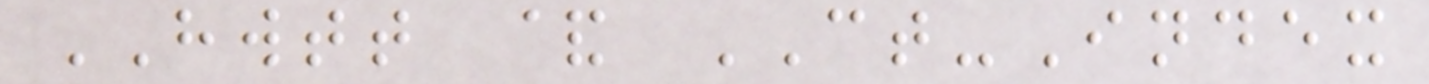HWTT & CT-Index
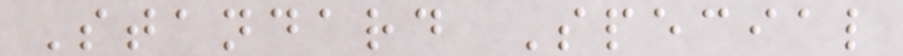Standard Special
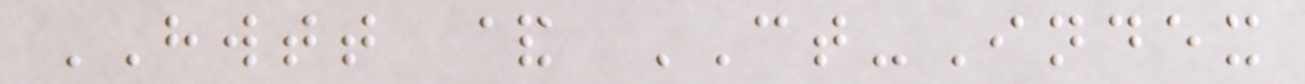HWTT & CT-Index
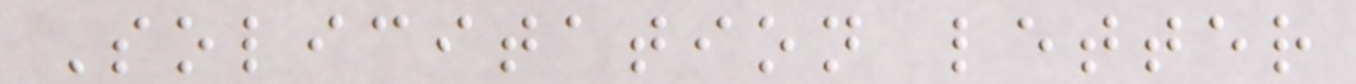Solicitation letter
